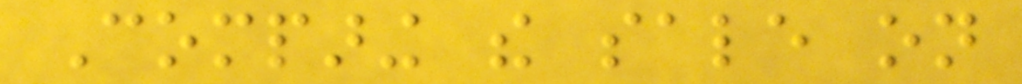Comparing the sale on
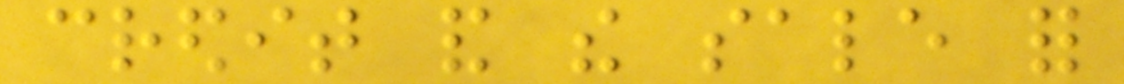credit and the sale for
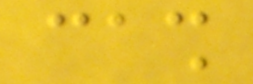cash
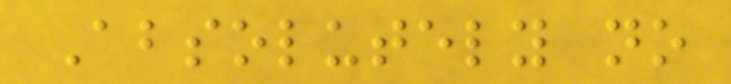Absolutely no
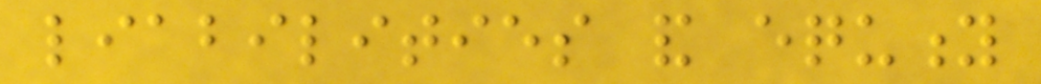liabilities and equity
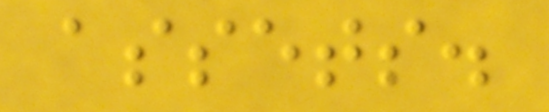assets.
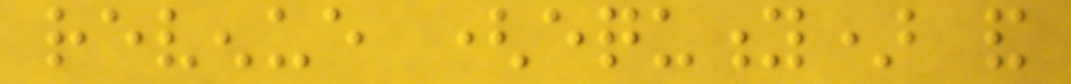revenue (equity) and
